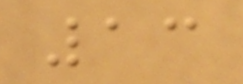13
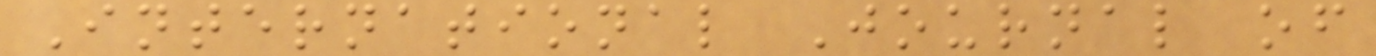International Journal of
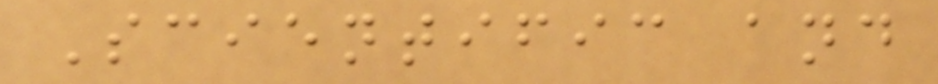Scientific and
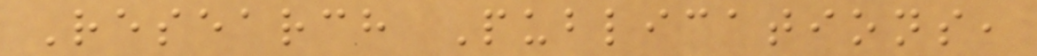Research Publications,
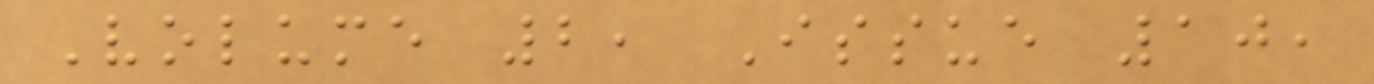Volume 2, Issue 10,
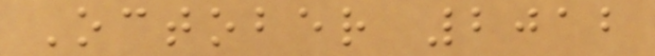October 2012
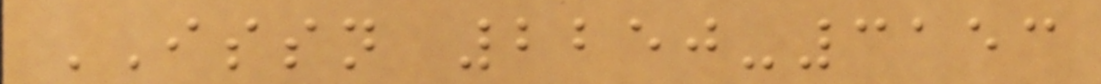ISSN 2250-3153
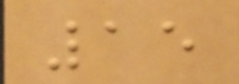15
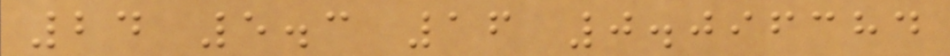24 5.3 16 0.096384
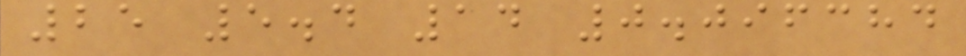25 5.4 14 0.096384
